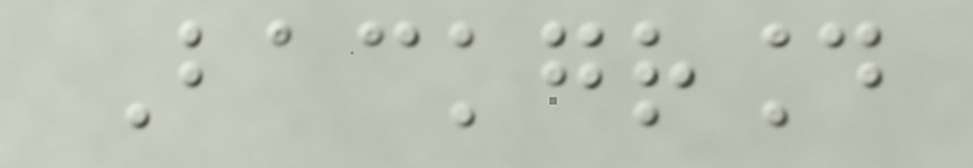Background
